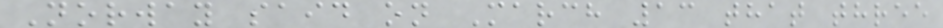Norway said on March 13 that three
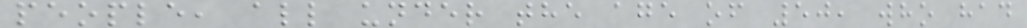people, all under the age of 50, who had
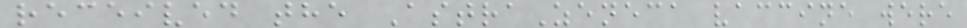received the AstraZeneca vaccine were
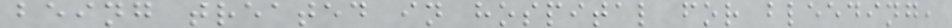being treated in hospital for bleeding,
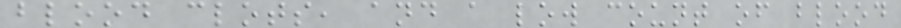blood clots, and a low count of blood
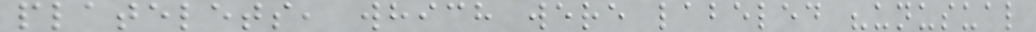platelets, which were labeled "unusual
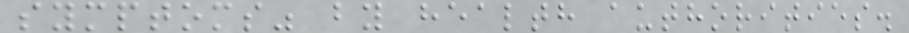symptoms" by health authorities.
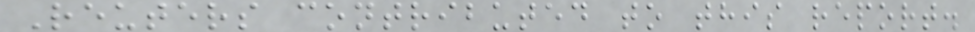Reuters contributed to this report.
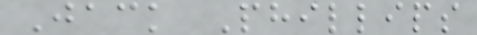Jack Phillips
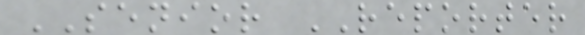SENIOR REPORTER
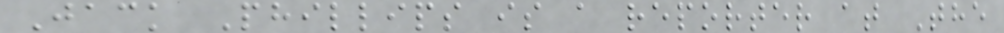Jack Phillips is a reporter at The
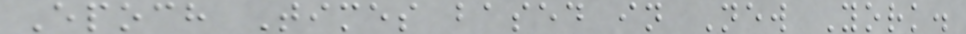Epoch Times based in New York.
